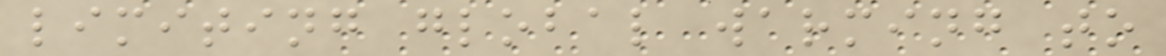limiting global warming to
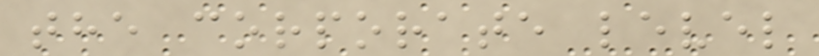the corporate level
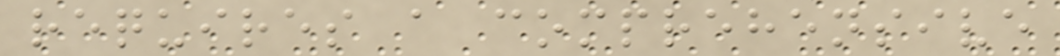requires a comprehensive
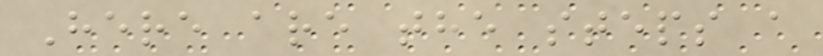Here are the steps a
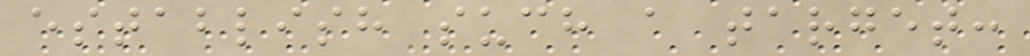establish such a target:
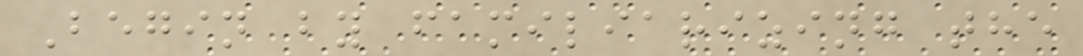Begin by familiarizing the
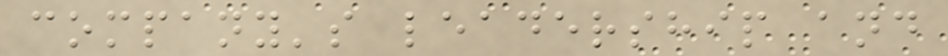company's leadership and
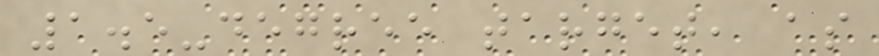1.5-degree target, as
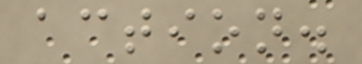action.
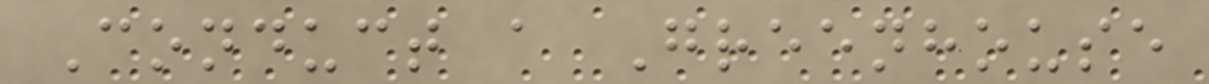Conduct a Greenhouse
